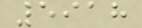5918
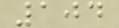104
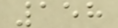158
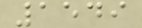1549
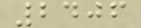2406
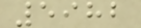5982
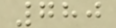780
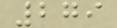279
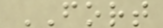FORT
